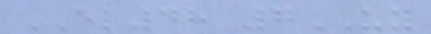EL48 7UY
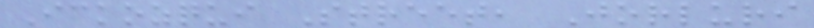Ickozqui Street, Jorluri
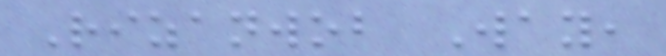Rizanwob Way,
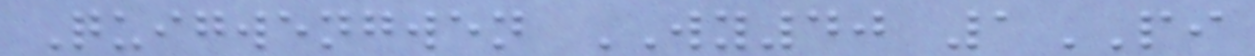Quigwengwen WY40 1PI
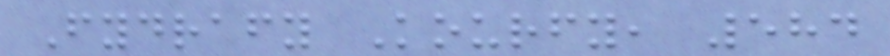Fydrafy Kourfy, 584
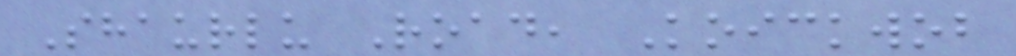Shaurlu Road, Koickwob
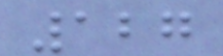127
